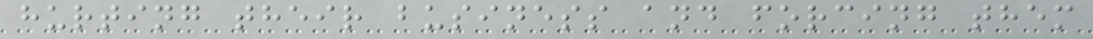hurting their business and forcing them
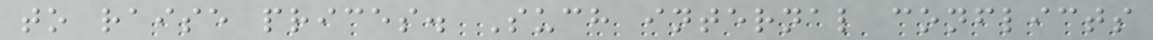to raise prices. Such internal conflicts
